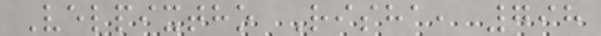Velpixtho Risha, 798
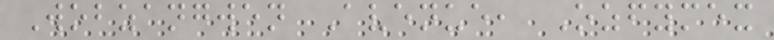Wobzangwen Avenue, Ozfymex
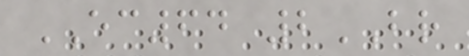EC64 2BR
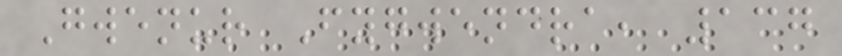Gwenur Fygwendra, 137
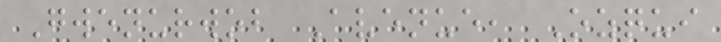Gwenurwob Avenue, Ozqui
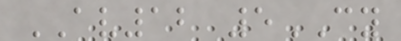AV12 5CY
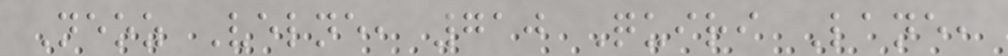Neoz Velne, 710 Quiri Lane,
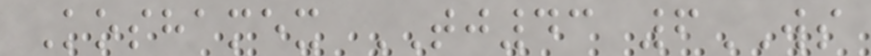Koshamex TJ43 6WS
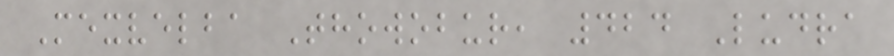Mexvelba Thowobur, 424 Ludra
